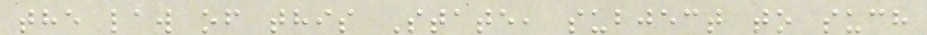the law of this State, subject to such
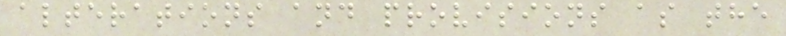alterations and provisions as the
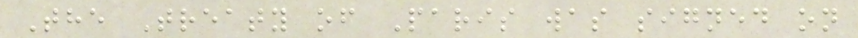The Treaty of Paris was signed on
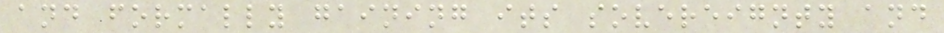and formally gaining its sovereignty and
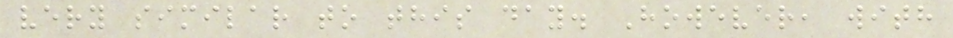very similar to this day. However, with
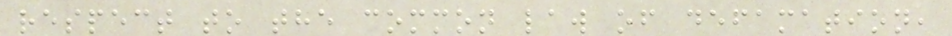respect to the common law of defamation,
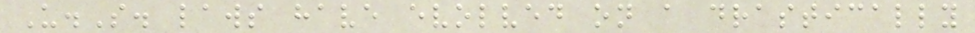U.S. laws have evolved on a drastically
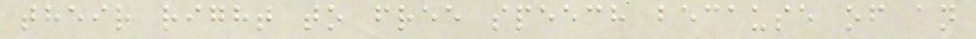their right to free speech because of an
